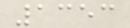1353
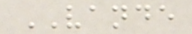VANDE
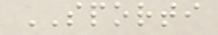SPORTI
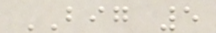BIG 5
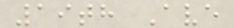19th Ave
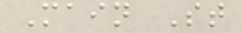Main St
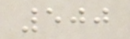500
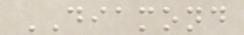DIAMOND
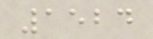1524
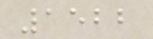1522
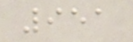951
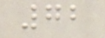72
